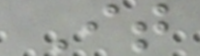It
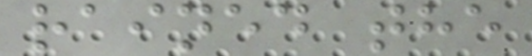rained the
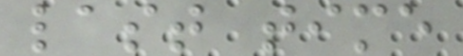last time
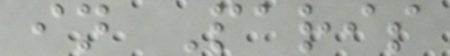in Paris
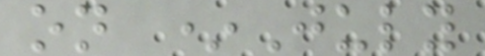on *July
